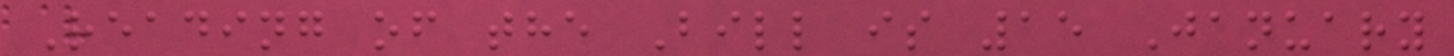Reading of the Bill is 15 January
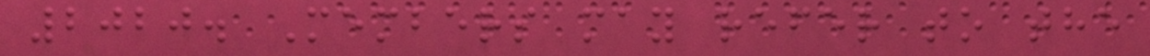2020. Members may refer to the
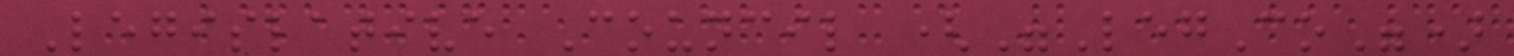Legislative Council ("LegCo")
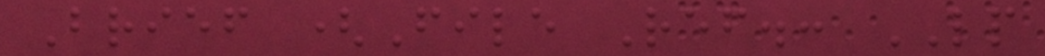Brief (File Ref.: LP
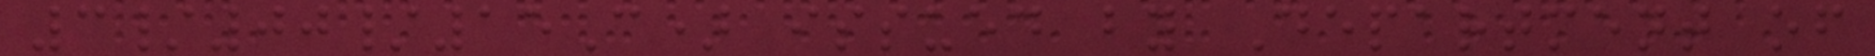3/00/15C) issued by Department of
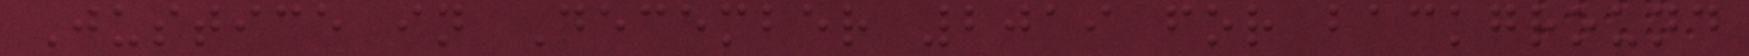Justice in December 2019 for background
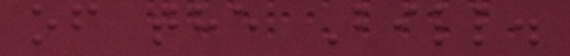of the Bill.
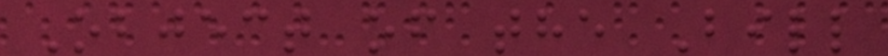Object of the Bill
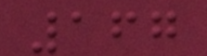167
